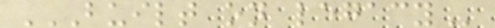BUILT ON LEGACY
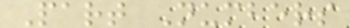Part Numbers
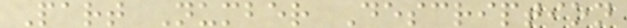Part Number Description
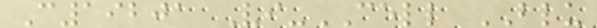C19201 Vi-CELL BLU
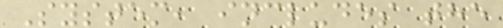System, includes the
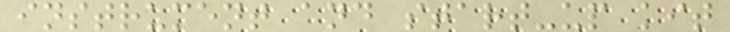instrument and start-up kit
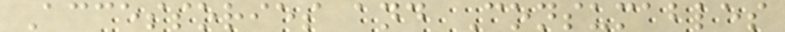Accessories and Consumables
